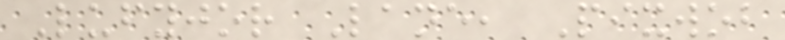Lufyjor Lane, Pixwob
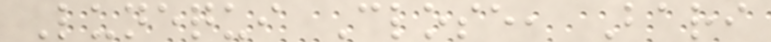Lunequi Close, Bari
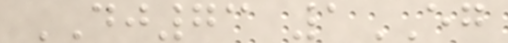DJ73 1EG
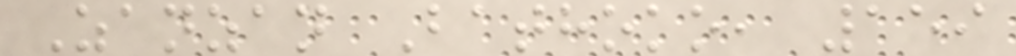Zanzan Bathoko, 159
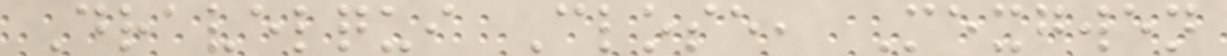Dravelqui Close, Mexgwen
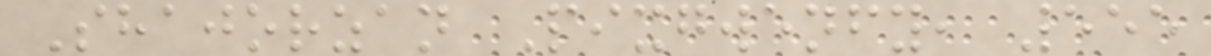Shajorzan Pixgwenfy, 555
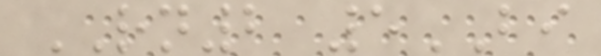RN2 5BI
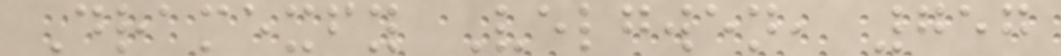Dramexfy Velgwen, 757
